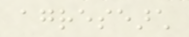agresearch
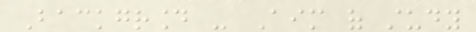Background - Aim of study
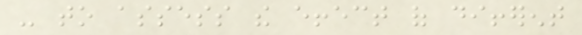- to assess the effect of different
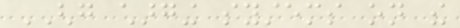GHG charging systems on the
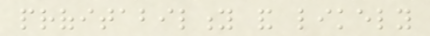profitability and likely
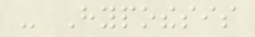- Hypothesis
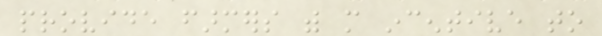provide farmers with more incentive to
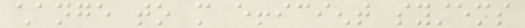change to more efficient systems
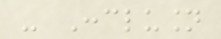- Conclusion
